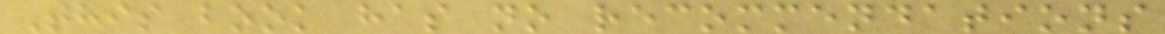This book has no recommendations
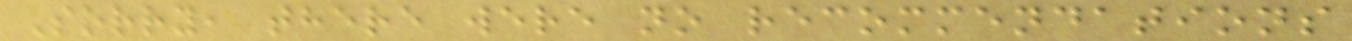Sorry, there were no recommendations
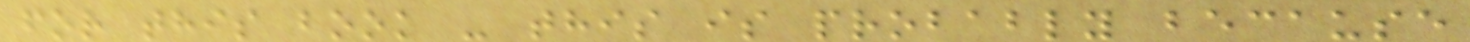for this book - this is probably because
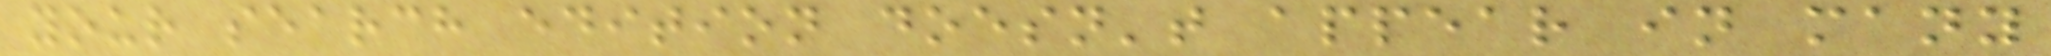your search edition doesn't appear in many
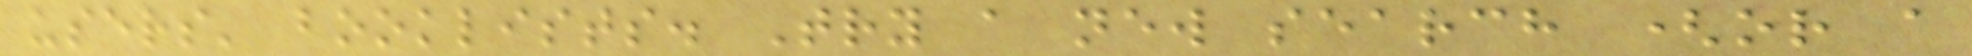users' booklists. Try a new search (or a
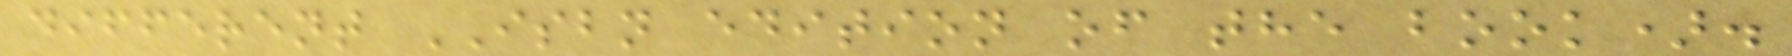different ISBN edition of the book).
